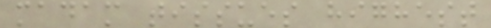madam tissues highest
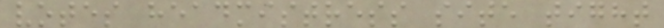votes headmistress site tight
